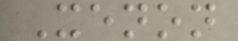Xenon
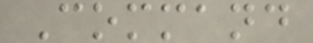Command
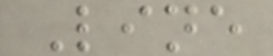Line
